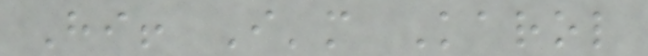Hi! I'm Karol
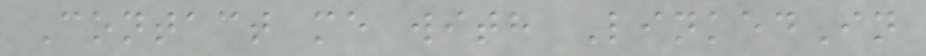Contact me with LinkedIn
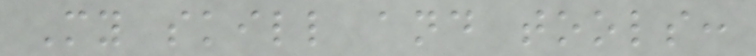My skill and tools:
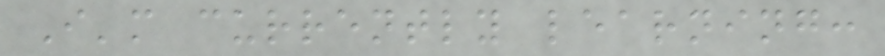I'm currently learning:
